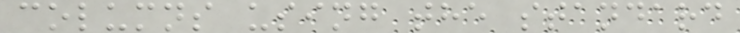columns using the standard
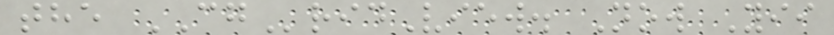the CGridView. Now Yii
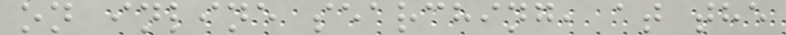on inline searching, at the
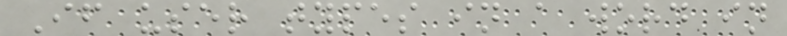If user types in a word in
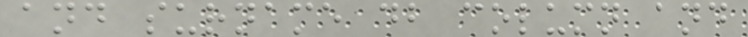and surname db column and
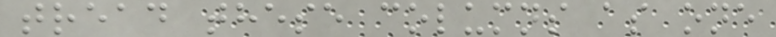tread these columns as one
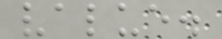value.
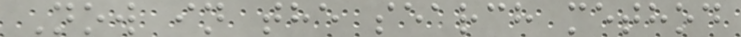Now in the search method
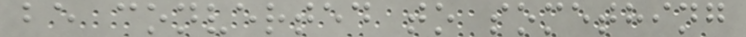be converted to something
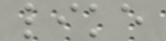like
